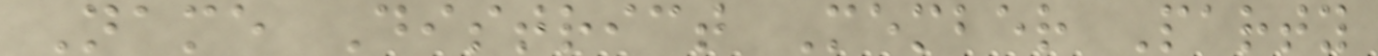Name District Member Party
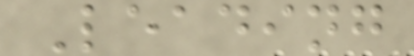Leading
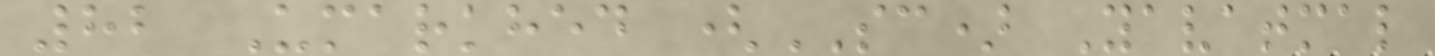82 Umarkhed (SC) Yavatmal
